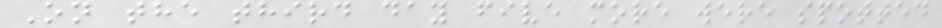On the third day five more were spotted
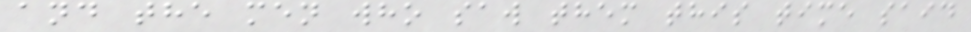and the men who saw them this time said
